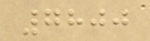7800
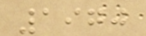1970
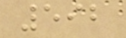592
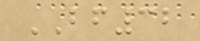BF32
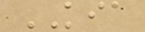KIA
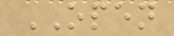OPEN
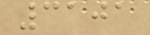3101
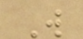W
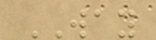WAY
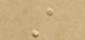A
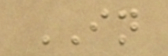IN
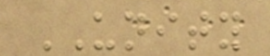UNITY
